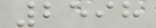2598
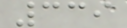339
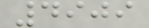4909
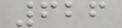626
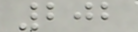202
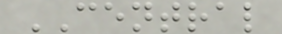CENTRAL
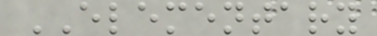ELEMENTARY
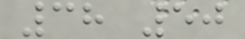38 50
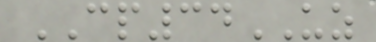CP34UZ
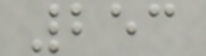253
